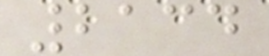2134
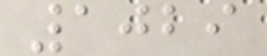1029
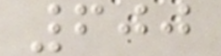600
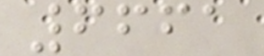6661
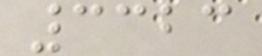3323
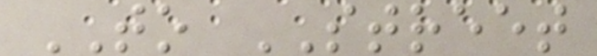TO STREET
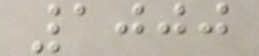1000
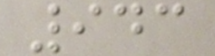943
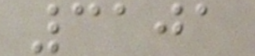3101
